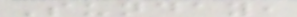Sunday,
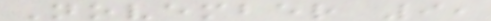November 9,
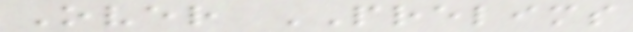Over PRELIMS
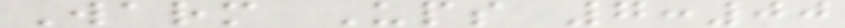Warm Ups 7:00
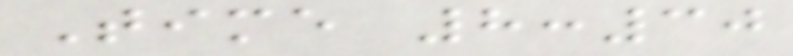Time 8:30
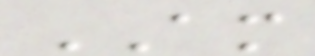AM
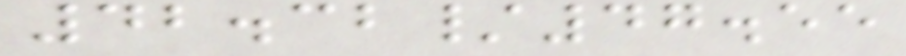42.32/47.55
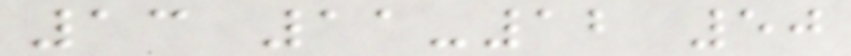13 11-12 50
